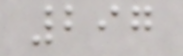297
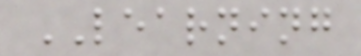LEARNING
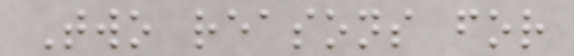Two reasons for
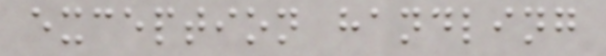exception handling
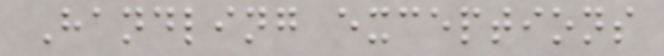Handling exceptions
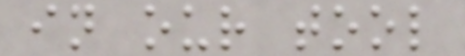in our tool
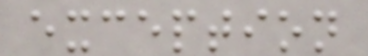exception
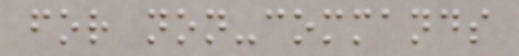for non-commands
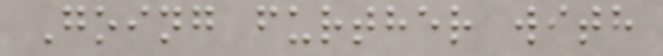Going further with
